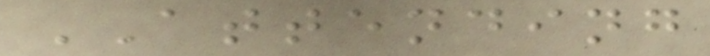ATTENDING
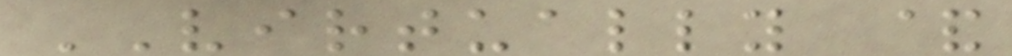VIRTUALLY &
